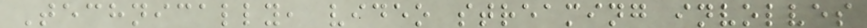Technically, video streaming involves
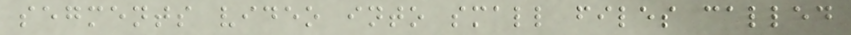segments video into small files called
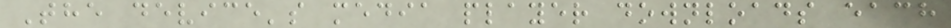The device's media player downloads each
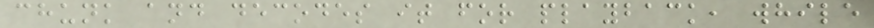chunk and decodes it for playback, while
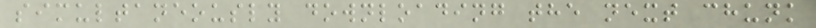simultaneously downloading the next chunk
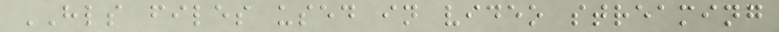HLS files used in video streaming
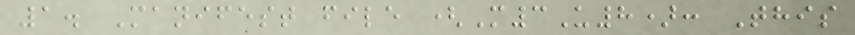1. Manifest file (M3U8): This
